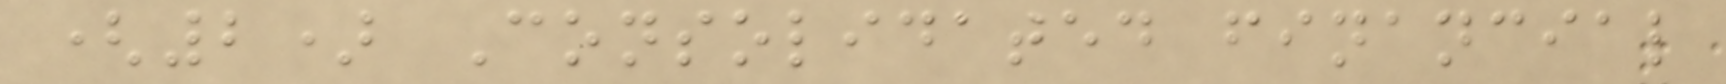(2) Consolidated financial
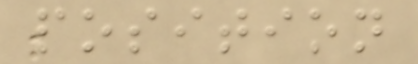position
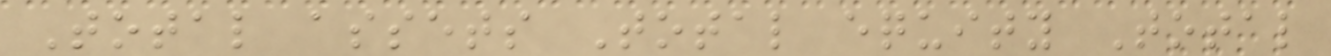Total assets Total equity Total
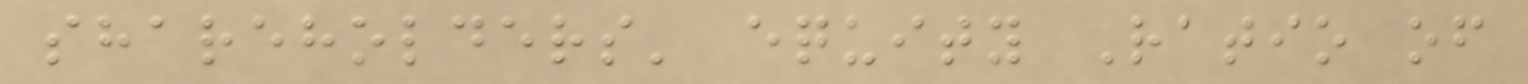shareholders' equity Ratio of
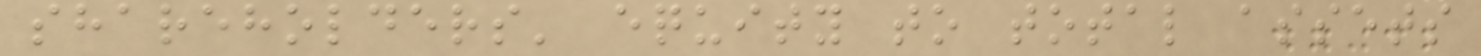shareholders' equity to total assets
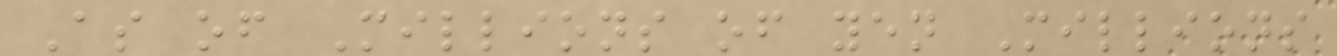As of Millions of yen Millions
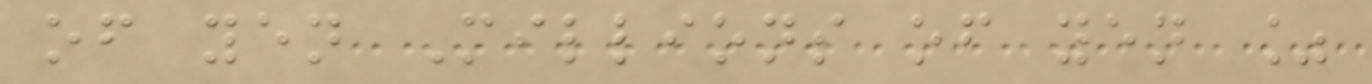of yen Millions of yen %
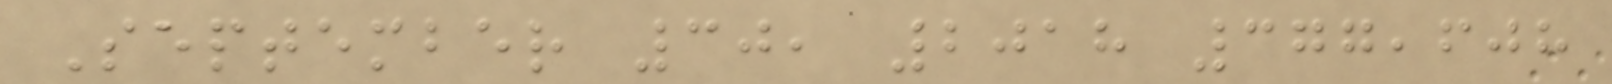September 30, 2018 377,608
